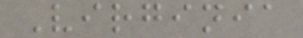Virginia
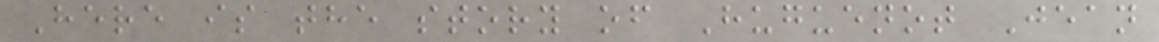Here is the story of Huguenot Jean
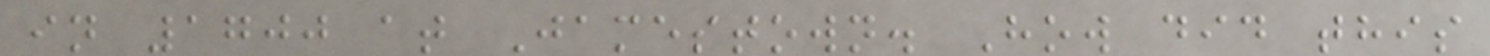in 1700 at Jamestown. How did this
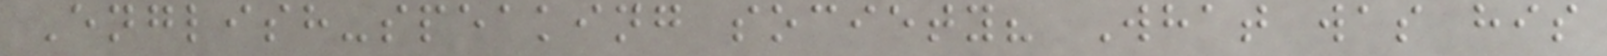English-speaking society? What was his
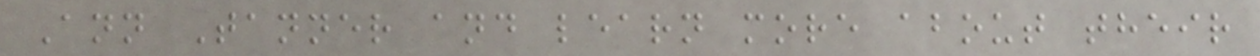Ann Tanner and learn more about their
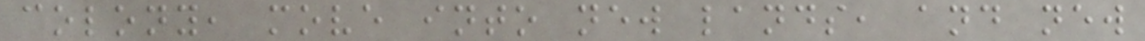colony, move into new lands, and new
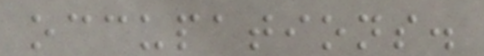occupations.
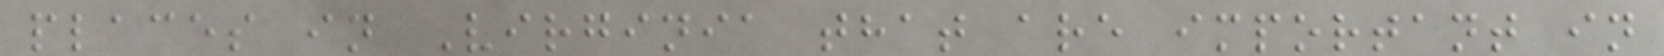places in Virginia that are important in
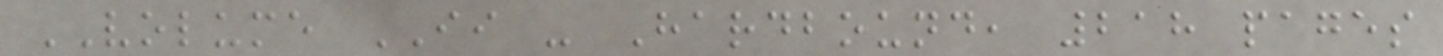VOLUME II - Hardbound, 218 pages
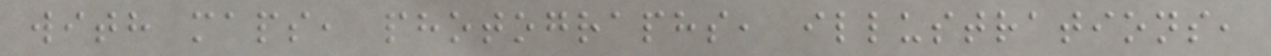with maps, photographs, illustrations,
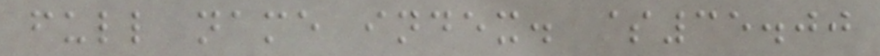full name index. $35.00
